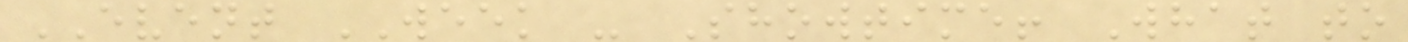EVENT WEEK - Showtime! What to
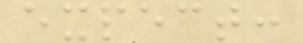expect:
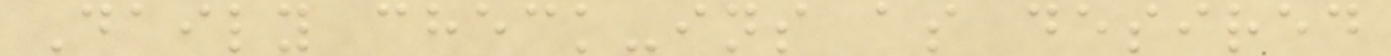Daily check-ins as desired
